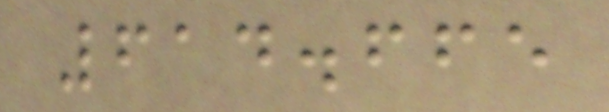614.665
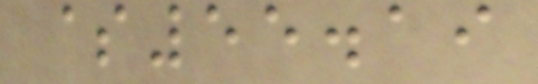$55.19
